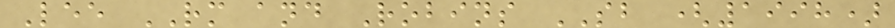Lee RM and Robins SB (1998)
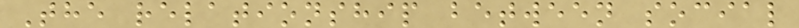The relationship between social
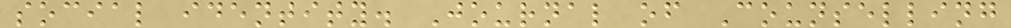social identity. Journal of Counselling
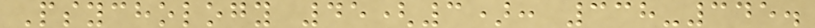Psychology 45(3): 338-345.
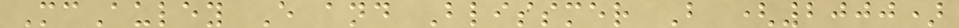McAuley E and Blissmer B (2000)
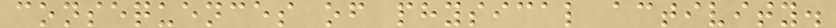consequences of physical activity.
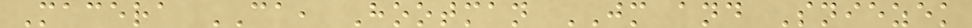Macera CA, Hootman JM and Sniezek
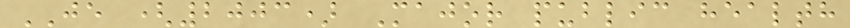JE (2003) Major public health
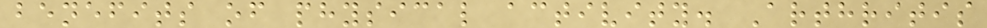benefits of physical activity. Arthritis
